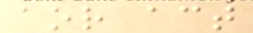aor act
